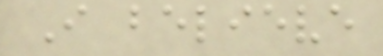I believe
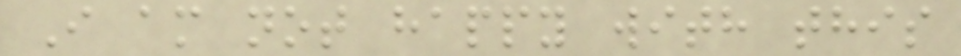I am not happy with this
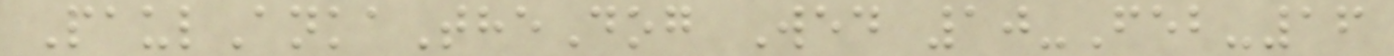PaulAnkaTheDog Wed 10-Feb-16
